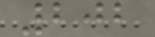202
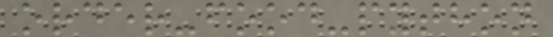order-food-python
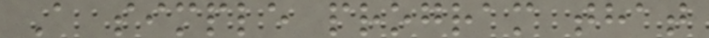A simple program that
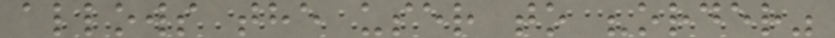allows the user to "order"
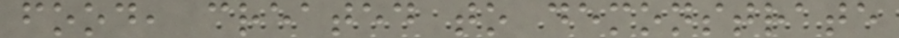food, created to demonstrate
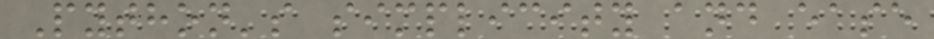Python's simplicity and ease
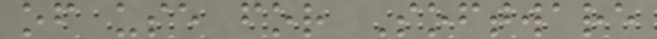of use for Software
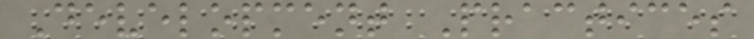Development Practices
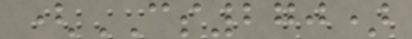(CS270)
